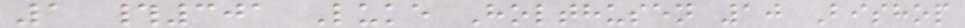1 #301 Luke Holthusen 10 Bishop
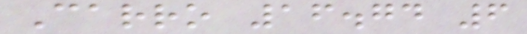Carro 16.74 6
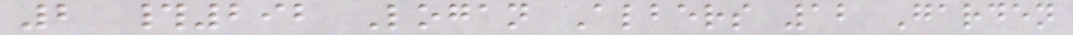2 #292 Logan Albers 12 Garden
